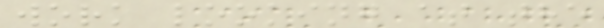work looking at the
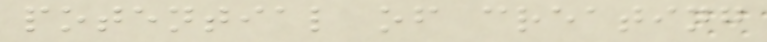potential of creating
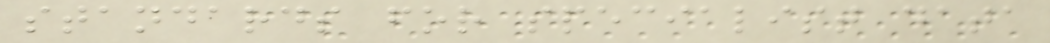standards for specialist data
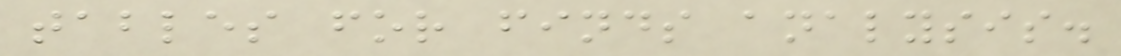tables for finds analysis.
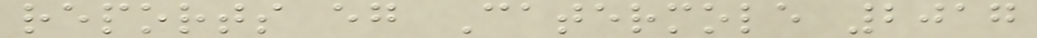reports eg Catermole 2017
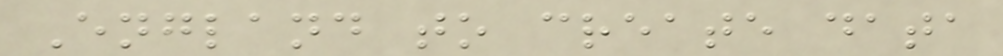England to create data
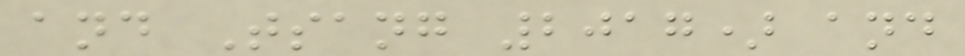and Tsang 2017) and
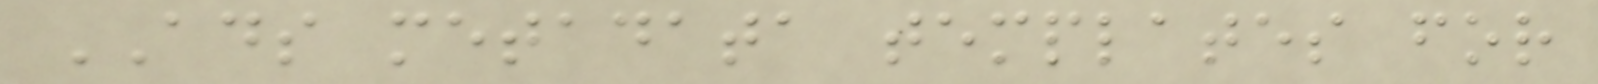ADS metadata templates for
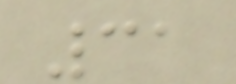31
